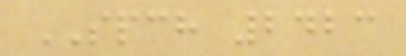SPCH 2423
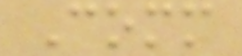Comm
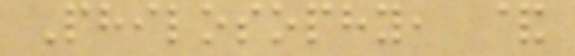Philosophy, &
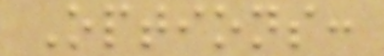Options:
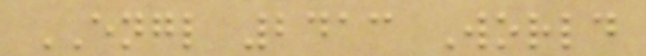ENGL 2413 World
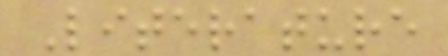Literature
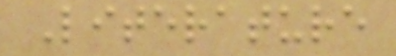Literature
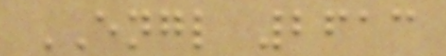ENGL 2613
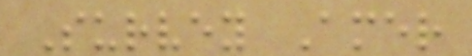Survey Amer
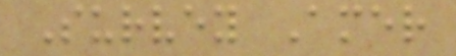Survey Amer
